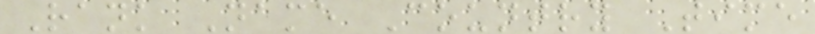Rank Name Country Time
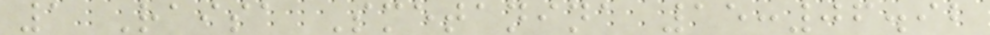1 Raisa Smetanina 15:06.92
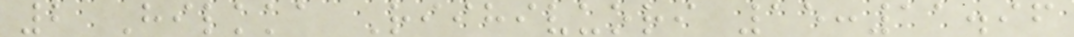2 Hilkka Riihivuori 15:11.96
